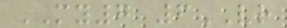MY7 6VR
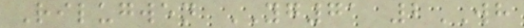Rilugwen YG71 2WH
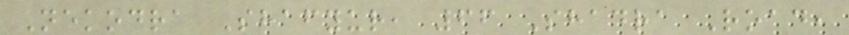Nekodra Shafyur, 66 Shadra Road,
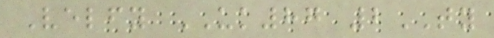Velfy UK87 2TY
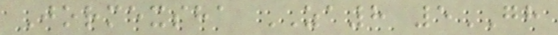Jormexsha ZA8 5GH
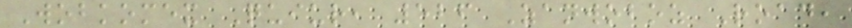Wobkomex Quiur, 526 Zanwoboz Road,
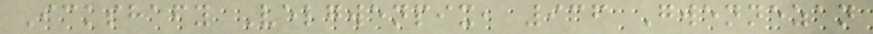Ickshafy Velgwenpix, 936 Gwennezan
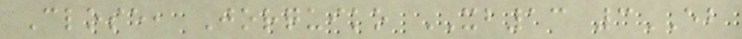Close, Jorquiko XB13 3EB
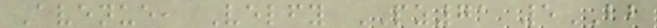Avenue, Velfy PZ71 5BB
